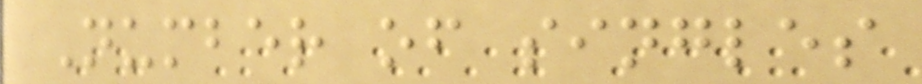Number of singles
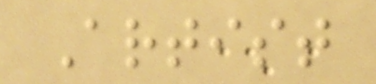Artist
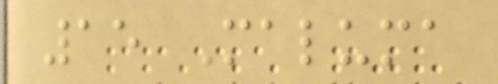15 Maluma
